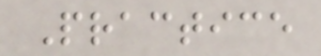Practice
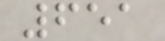651
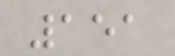151
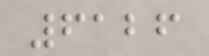6126
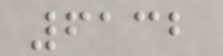6132
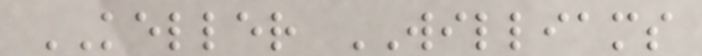KELLER WILLIAMS
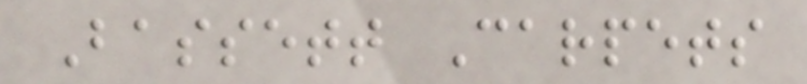Bassett Carpets
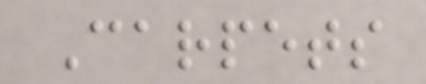Carpets
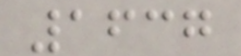1637
